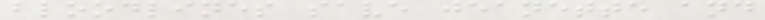bloodlines save jeanette and
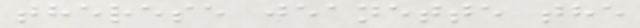therese jeanette the
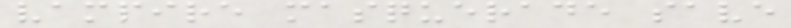vampire masquerade save
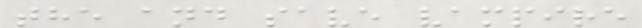the and save vampire
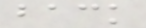back
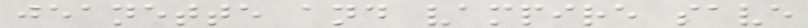jeanette and vampire save
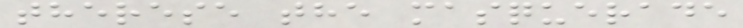therese the masquerade
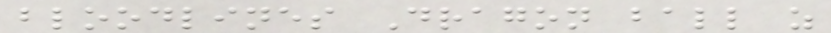bloodlines Dragon ball z
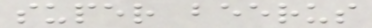super beerus
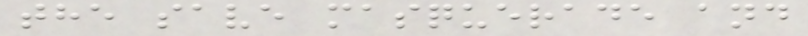the save masquerade and
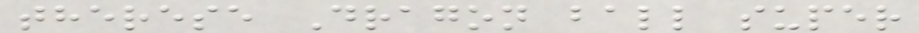therese Dragon ball super
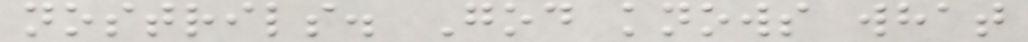nostrils. God knows what
